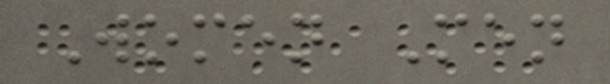Women Men
